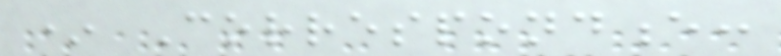* Correspondence:
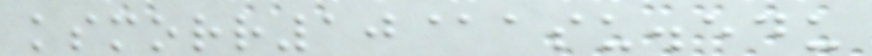ksmorr10@asu.edu
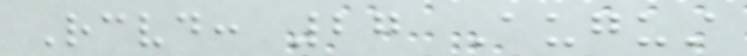Received: 27 August
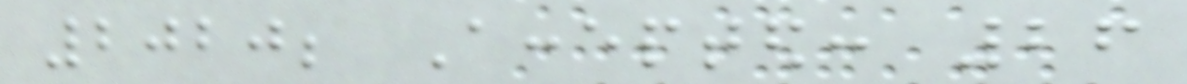2020; Accepted: 26
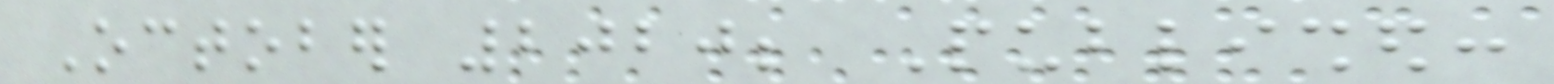October 2020; Published:
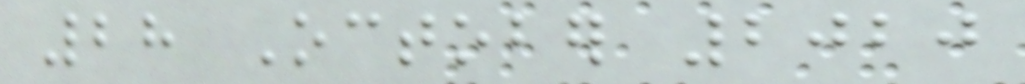28 October 2020
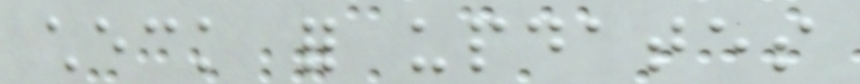check for updates
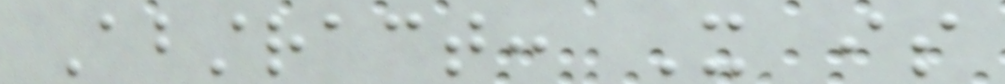Abstract: It is
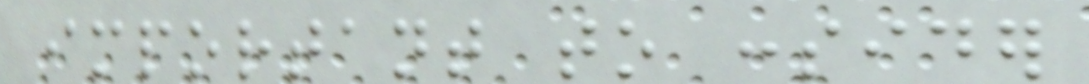important to consider
